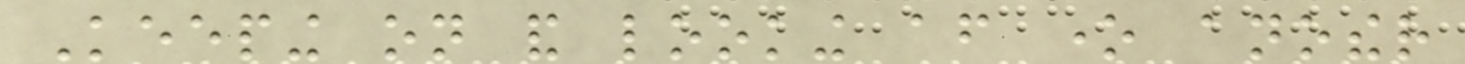Keeping on and looking after one another
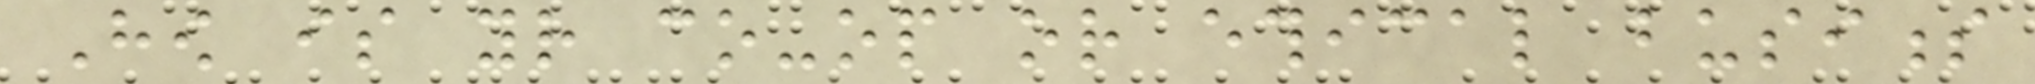How is your co-op or ethical business
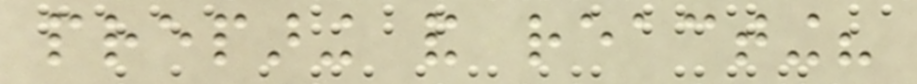preparing and reacting?
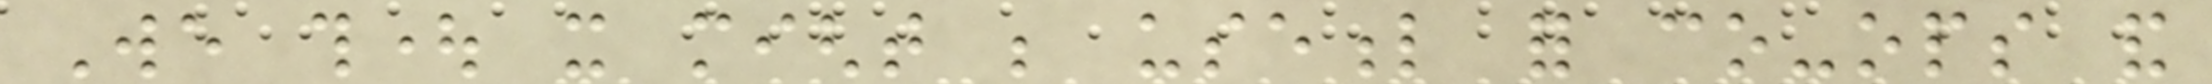We thought it might be useful for co-ops and
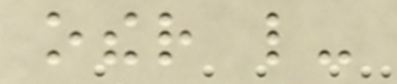other like-
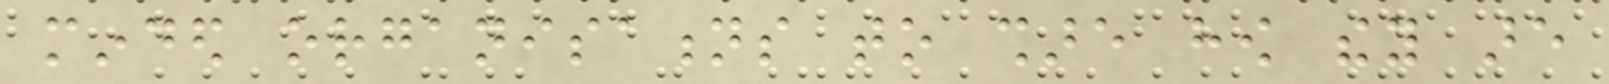minded organisations to share how they are
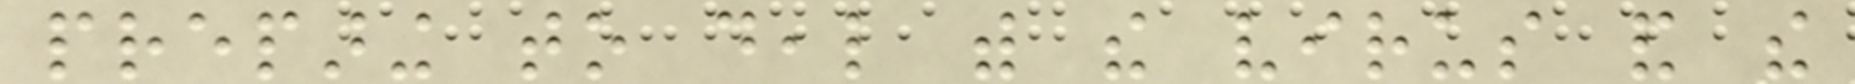preparing to deal with the virus and the
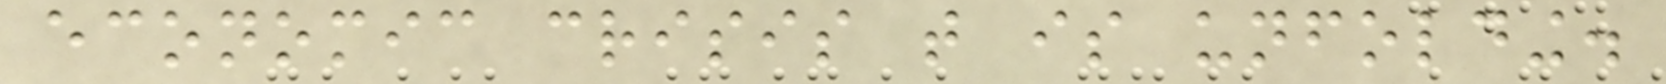economic crisis that is unfolding.
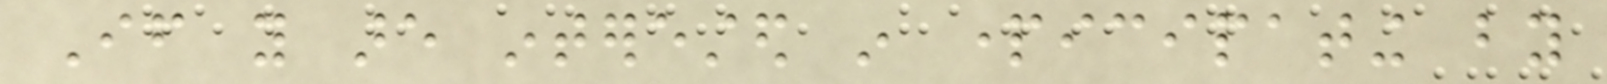If you are interested in participating by
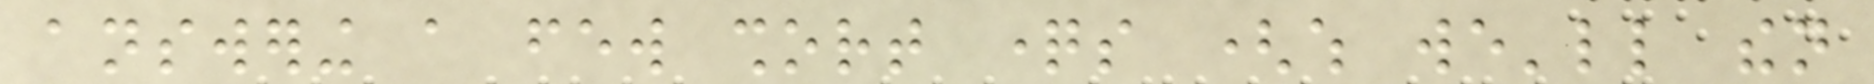answering a few short questions (which we'll then
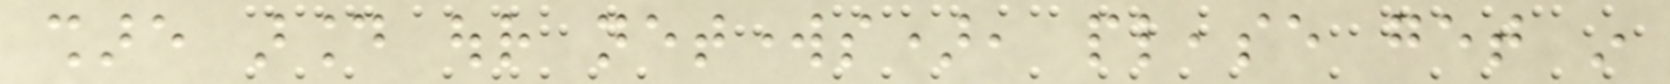share around our networks), please get in
